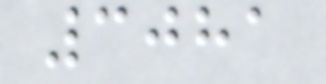3081
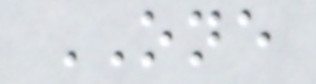ONE
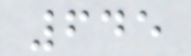645
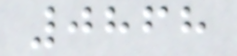0868
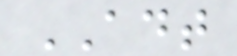ADT
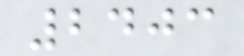2403
